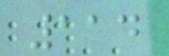114
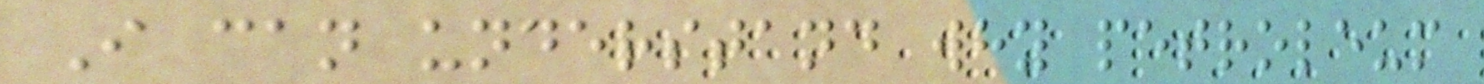I can understand why petroleum
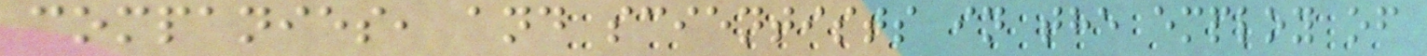companies, and scientists in the employ of
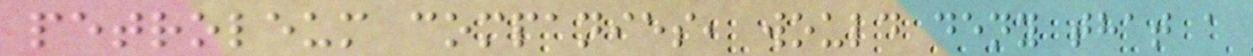petroleum companies, would deny that a
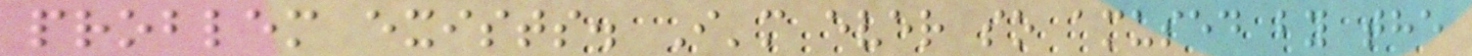problem exists. I'm ever so amused by the
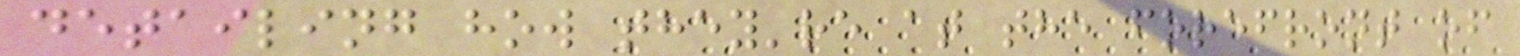detailing how they're at the forefront of
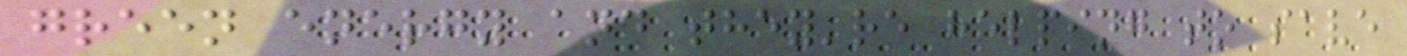green energy and they're helping to save
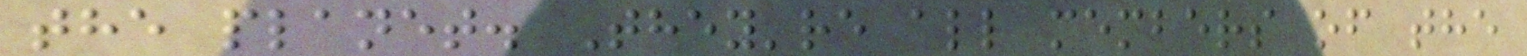the planet. They're all members of the
